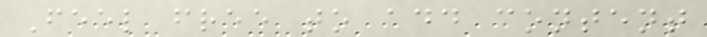Feel free to add content
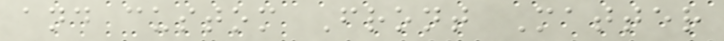and custom Front Matter
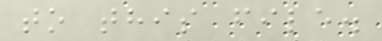to this file.
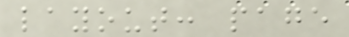layout: page
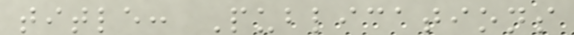title: Publications
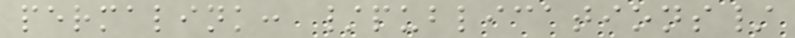permalink: /publications/
